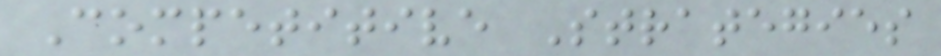Competitive Strategies
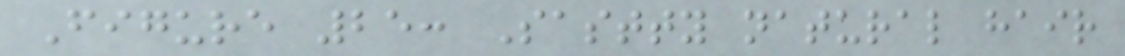Figure 25: Sastty natural hair
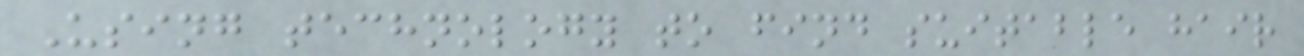Using technology to find suitable hair
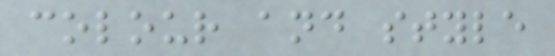colour and style
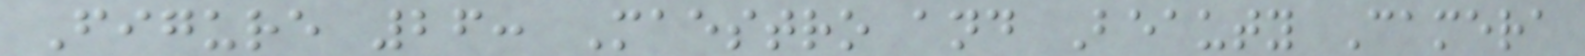Figure 26: Maestro and Beauty Camera
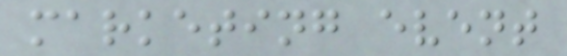marketing event
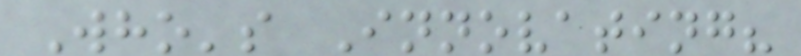Who's Innovating?
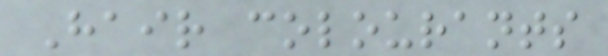Hair colourants
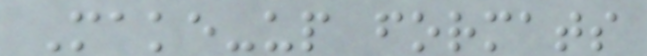Make-up formats
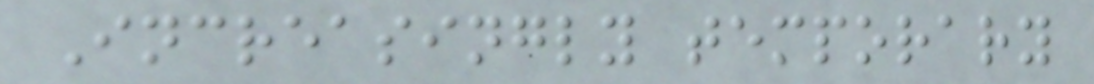Increasingly temporary
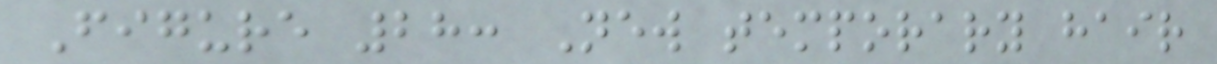Figure 28: New temporary hair
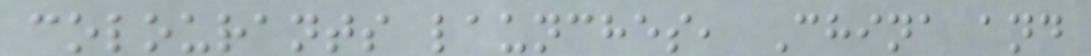colourants launches, China and
